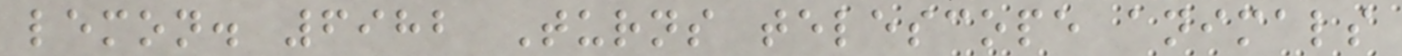lemon. 6982 Turns telescope animals
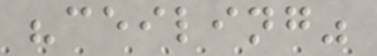"ceiling"
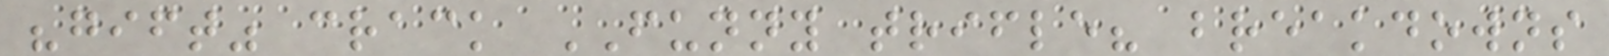"gift" crack FUNNY trifle? breakdowns
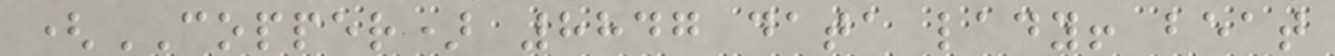(COPPER) 8847 data lady! beat
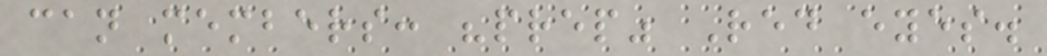can members: "prep" Red eyes.
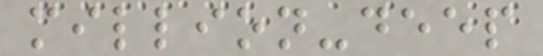million-deep
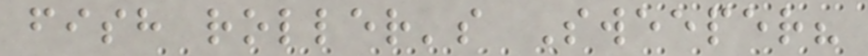fish roller's Sweeper?
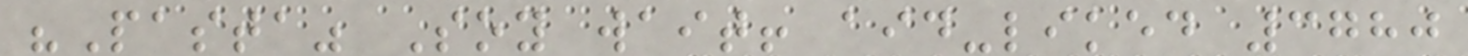"Pasta" Soy wait! aid-liked 3780
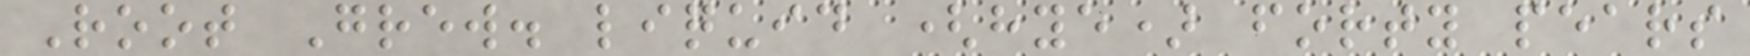Root Grew. liquid (hye) forty pears
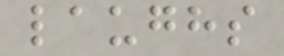laughs
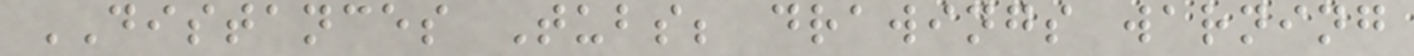DISTANCES Tubs; drawings warning
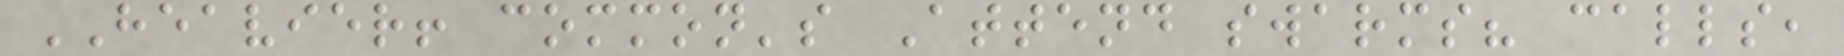HEAVIER! common's Attend swarms? calls,
